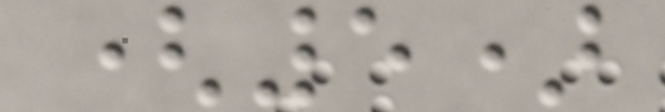(5)
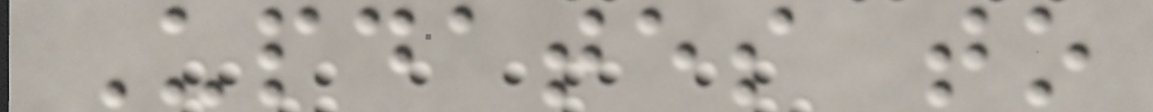Updates to
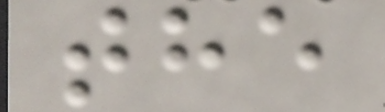the
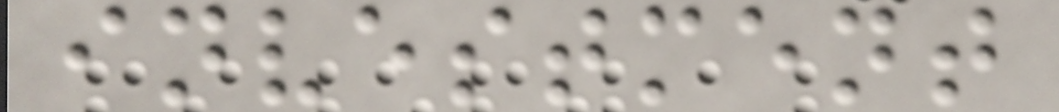investment
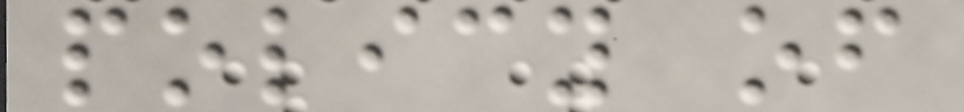policy of
